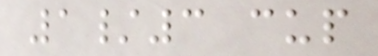1/3 cup
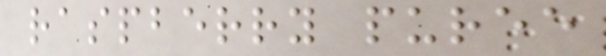raspberry puree
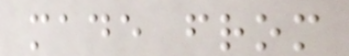made from
